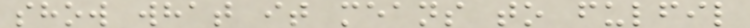show what it means to fulfil
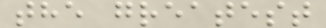the greatest
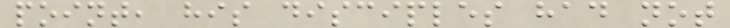point, his disciples had not
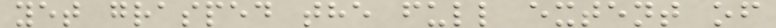yet grasped the full extent of
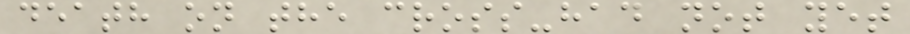death on the cross-had not yet
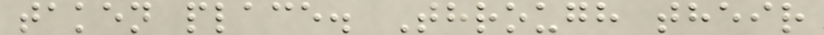taken place. Through their
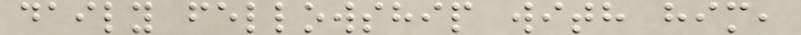daily fellowship with him,
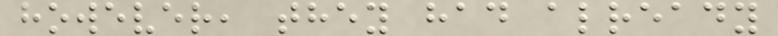however, they had already
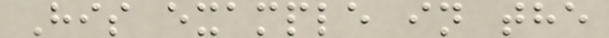His example in the
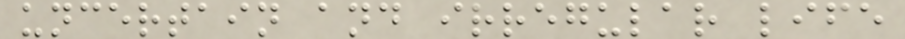uncertain and irregular life
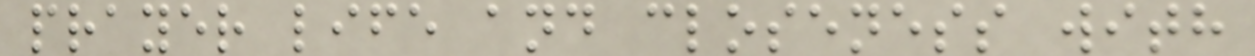prayer life and closeness with
